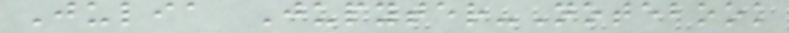Julia Jupyter-Notebook
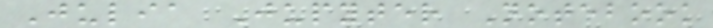Julia Jupyter Notebook
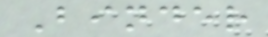Binder
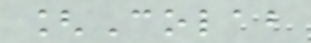[Colab
